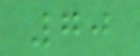70
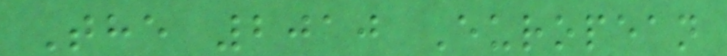The 2010 European
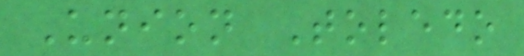Union Toledo
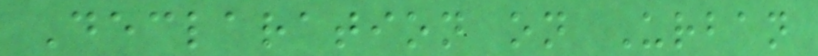Declaration on Urban
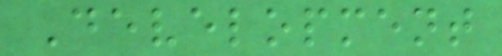Development
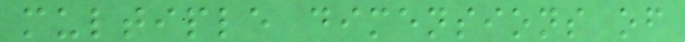multiple dimensions of
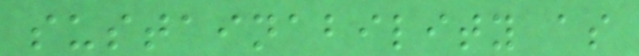sustainability as
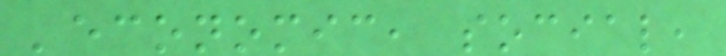'economic, social,
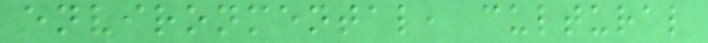environmental, cultural
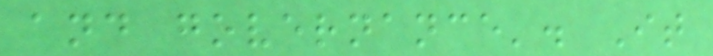and governance'. It
